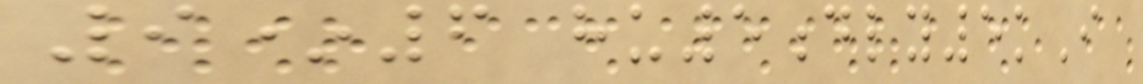9*6 hu5dly5kI
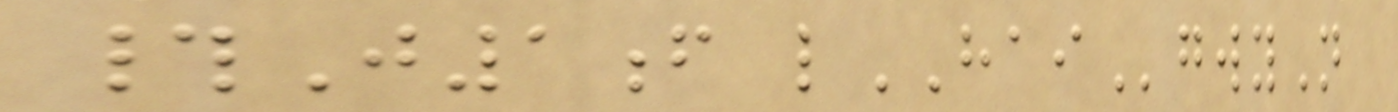#J1f lHAIgwyN
